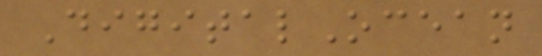DigitalOcean
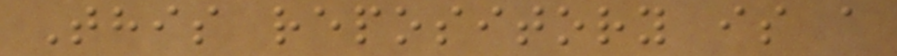This repository is a
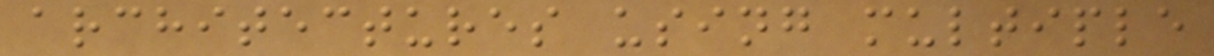architectures using multiple
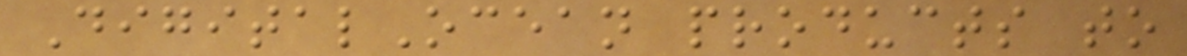DigitalOcean products to
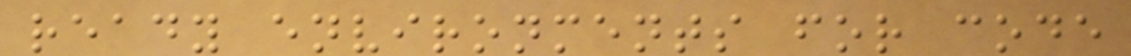ready environments for code
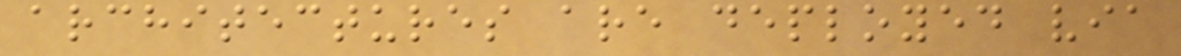architectures are deployed via
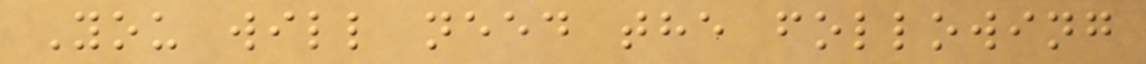You will need the following
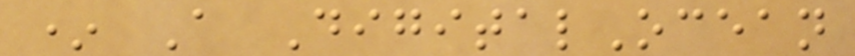* A DigitalOcean
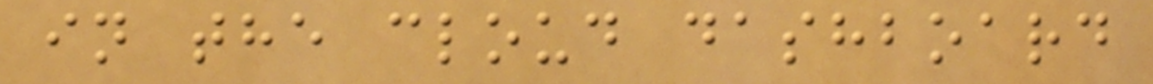in the cloud dashboard
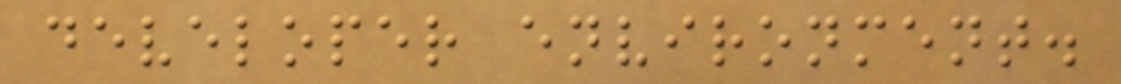developer environment.
